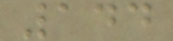144
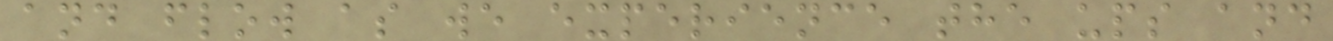and flow as we experience the ups and
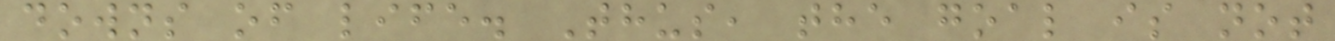downs of life. Thus, the goal is not
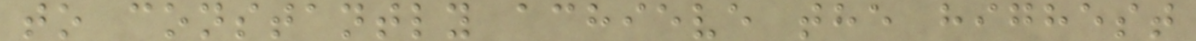to constantly achieve the highest
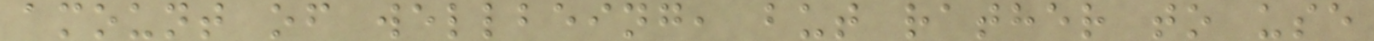amount of wellbeing, but rather to use
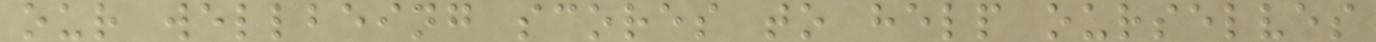our wellbeing scores to help ourselves
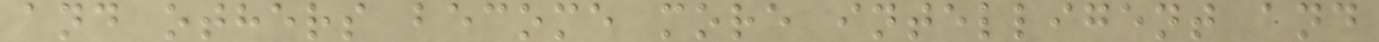and others become more intelligent and
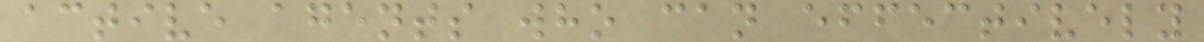active agents who can effectively
